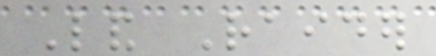Land Raider
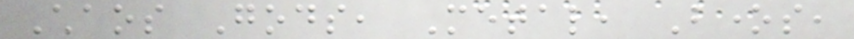Chaos Gods, Metal, Bones,
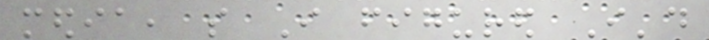media, so I figured I'd
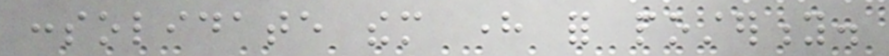consolidate them here for posterity.
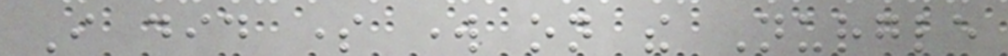I did some work on the Nurgle
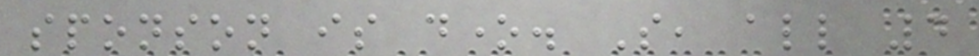sponson is done. So, all 4
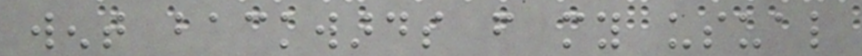went backwards from my usual
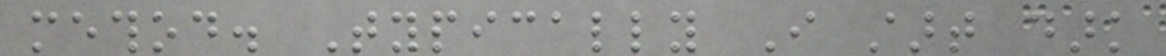method. Typically I start dark
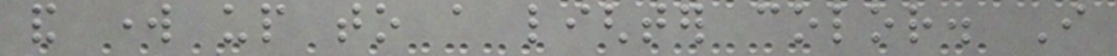and work up to a lighter color. I
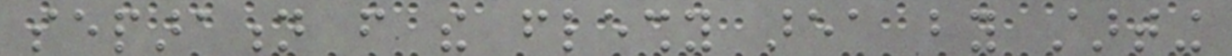separation from the fleshy area by starting
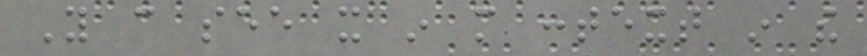You can see it in more context in the
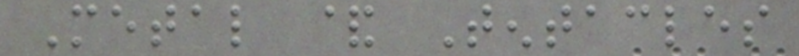Metal & Tentacles
